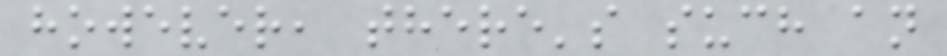however, there's such an
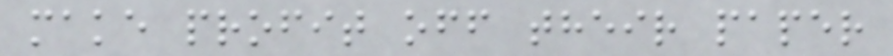make profit off their paper
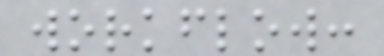workflow:
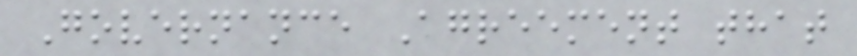Governance Agreement that
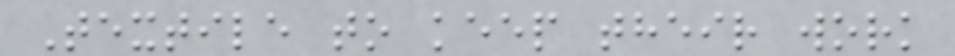Textile to keep their work
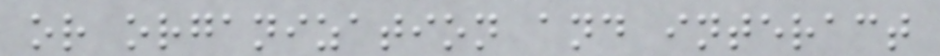or organization and interact
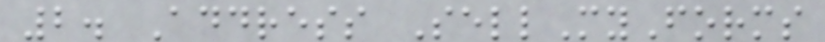2. Address SellMyForms
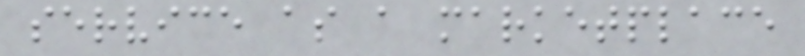service as a marketplace
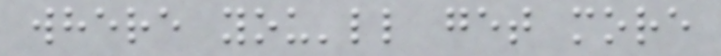where you'll get more
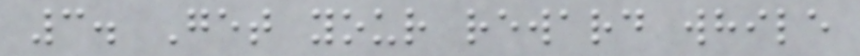3. Get your reward while
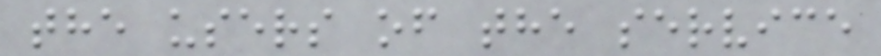the users of the service
